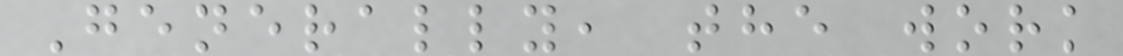Generally, the work
